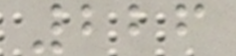226
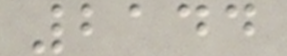2144
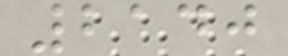2140
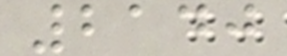2140
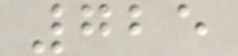725
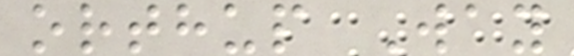orthup Way
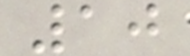10
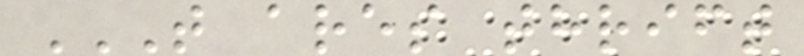T ARES THRIFT
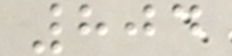804
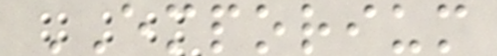EMPORIUM
